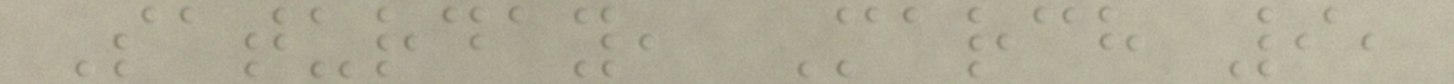Saturday, March 9,
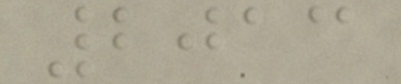2013
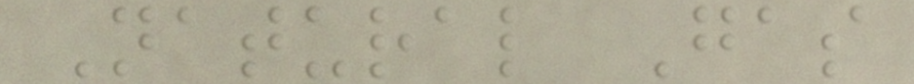Natural Gas
